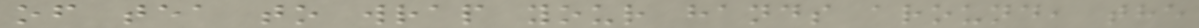of tea to wrap your hands around, the
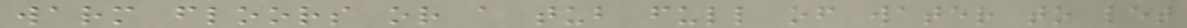warm floors or a tub full of water to let
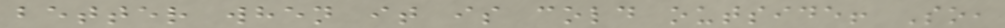better when it is cold outside! So,
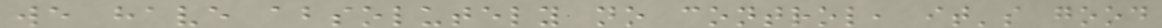we have absolutely no control, it's good
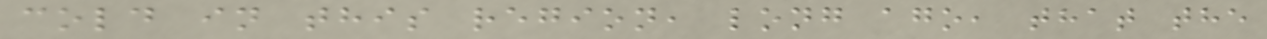cold in this region, long ago, that the
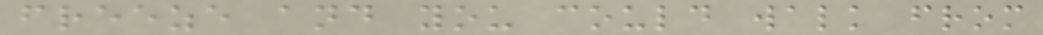freeze and you could walk from
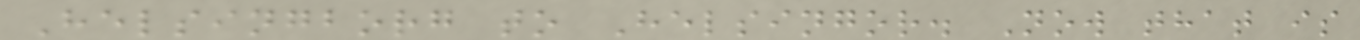Helsingborg to Helsingor. Now that is
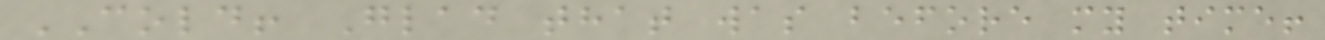COLD! Glad that was before my time!
